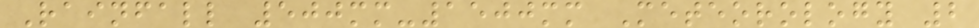Rainfall 500mm-1500mm Meteorology 2
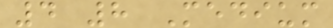4 8 Medium
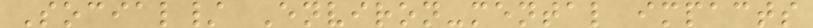Social/ Environ-mental impacts
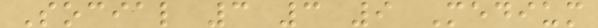Social 3 3 9 Medium
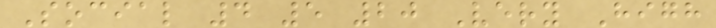Social 4 5 20 Very High
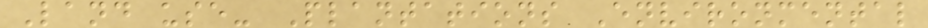Land use- Plantations Environmental
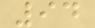94
